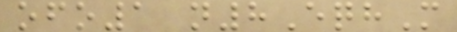ofo1 n8EqhM
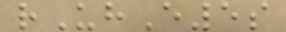rUhE5s
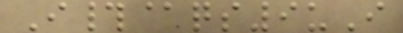I#@qs9uI
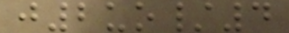j2uo/4
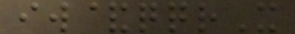iw&qqrX
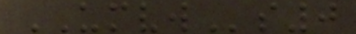UMVWs0
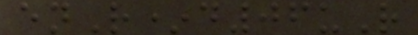enR*d06uR
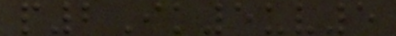p2Ik5uv5
